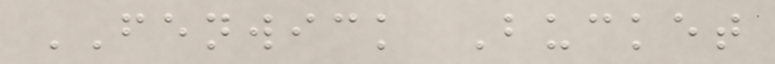FENWICK Bucket
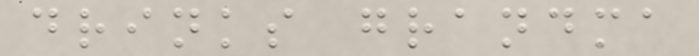drinks grandma
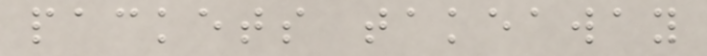packets takeaway
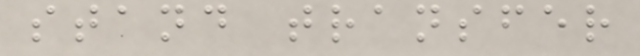stand transfer
